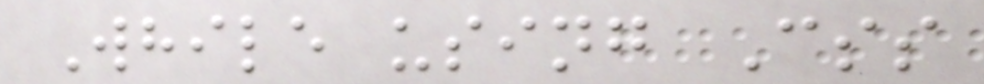While using Css
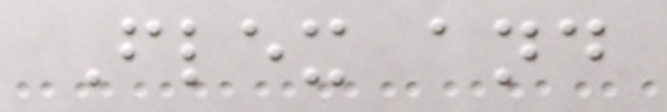Flex and
